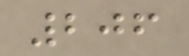206
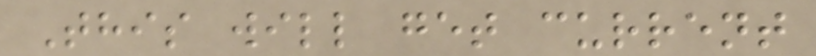This will get current
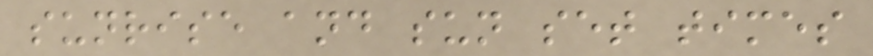sunrise and sun set times
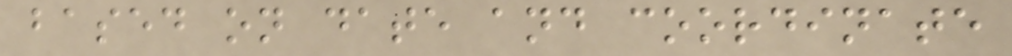based on date and coordinate
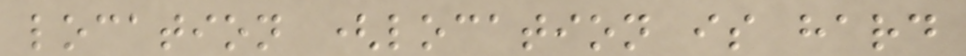location (location is hard
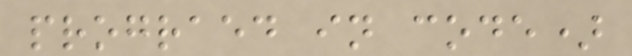prograed in code)
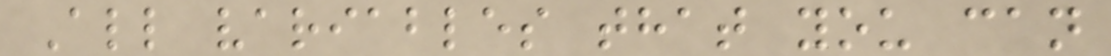All variables that you can
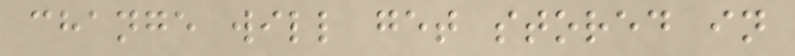change will get stored in
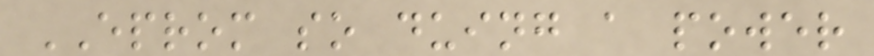EPROM so duing a power
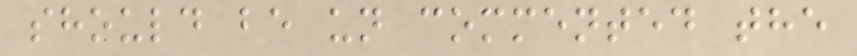should be un commented the
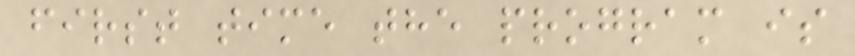first time the program is
